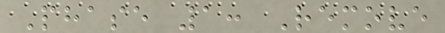Phase 1: Remove
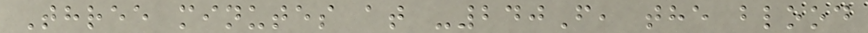Three minutes at -240F, the blood
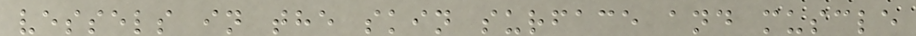vessels in the skin surface and muscle
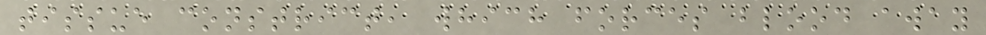tissue constrict, which forces blood away
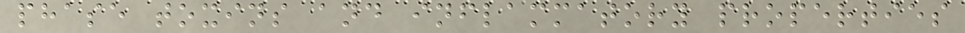phase toxins and inflammatory properties
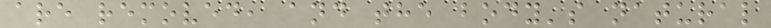are removed, and the body's natural
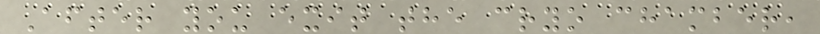After you exit the cryo chamber,
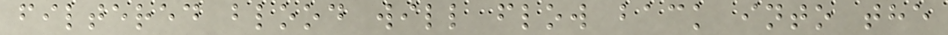filtered blood will flow back into the
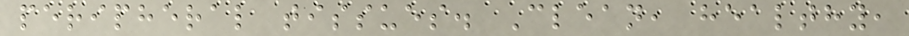peripheral tissues. Clean, healthy,
